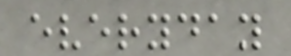everyday
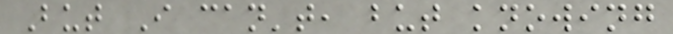But I can't, but knowing
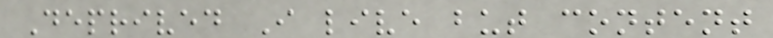Deprived I live but content
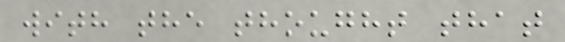with the thought that
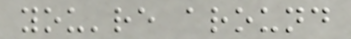you're around
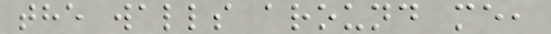the walls around me,
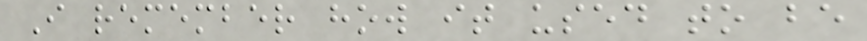I remember how it used to be
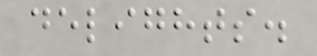delights.
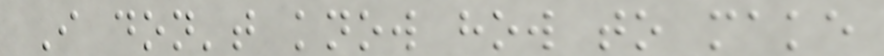I don't know how to make
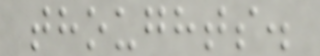thoughts.
